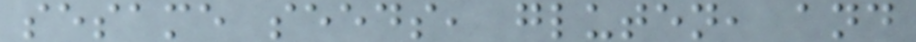sesame seeds, gluten, and
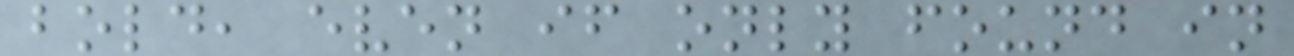bold, even if only found in
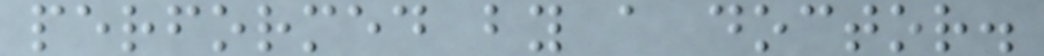performed by a doctor.
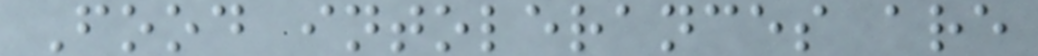Food intolerances are
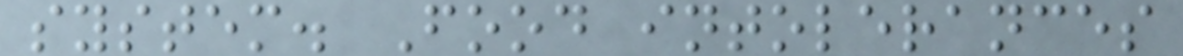system. Food intolerances
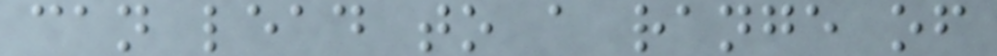can lead to a range of
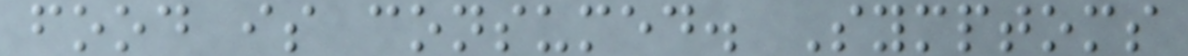food is consumed. Symptoms
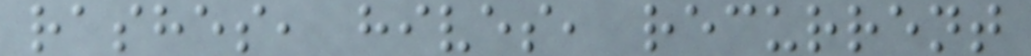rashes, hives, recurrent
